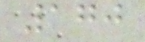170
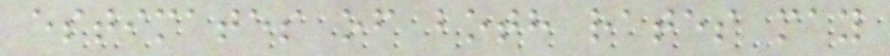estimates of both rates may
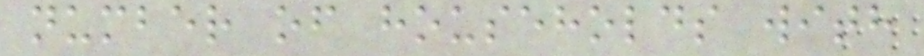number of households with
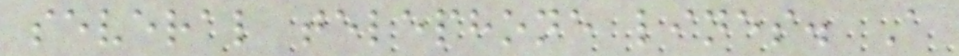several telephone lines. A
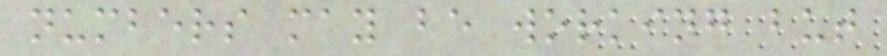numbers may be working but
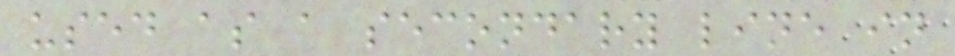used as a secondary line in
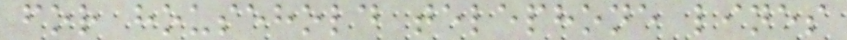for household telephone lines
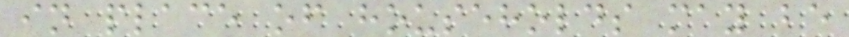in place of households may be
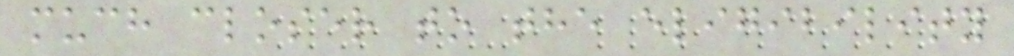much closer to the eligibility
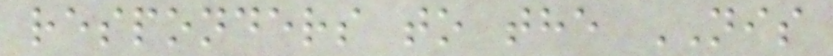responders to the NIS
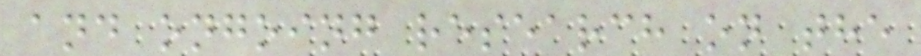and ongoing research on the
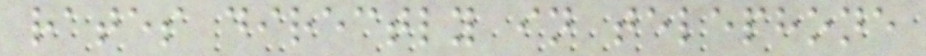rates directly in telephone
